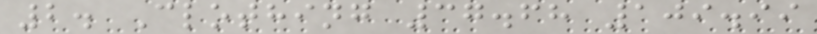2. Clothing 37.68 109.99
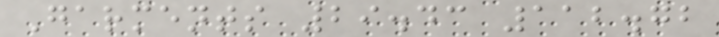Garments 29.43 112.72
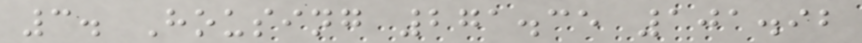3. Housing 271.35 101.92
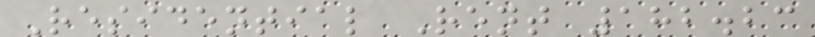Residential Rent 182.23
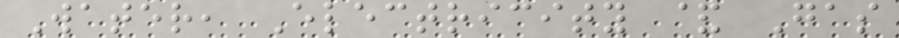Water, Electricity & Gas
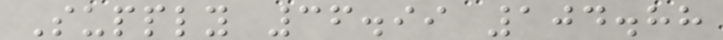Supply 36.99 104.88
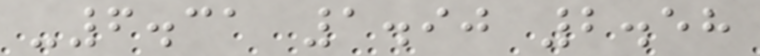-6.31 1.90 2.58
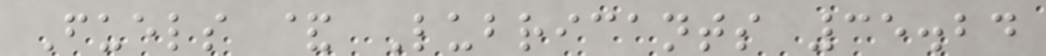Fuels & Lubricants 35.24
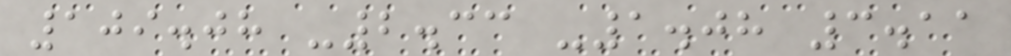109.08 -2.33 -1.08 3.11
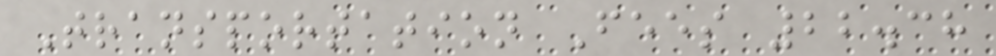Transportation Fees 22.38
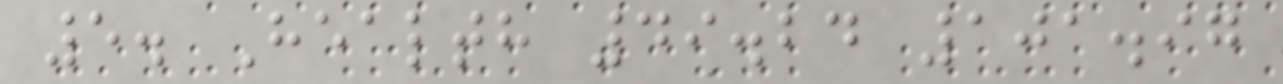5. Health 49.24 101.97
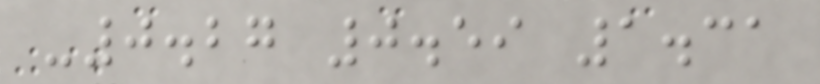-0.27 0.59 1.31
